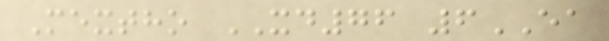Mextho XD76 6EA
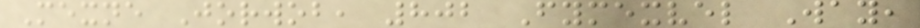Mexne Jorwob, 802 Fymexvel Way,
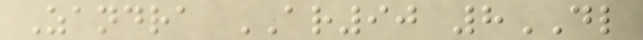Zandra AR90 8DL
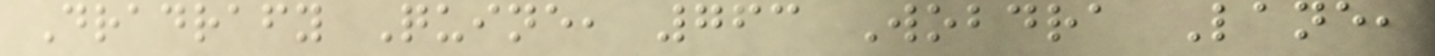Dradrafy Quine, 763 Wobdra Lane,
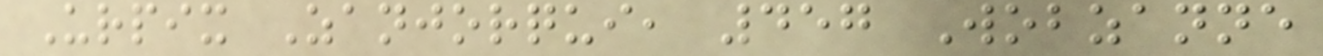Urpix Zanjorqui, 457 Wobzanne
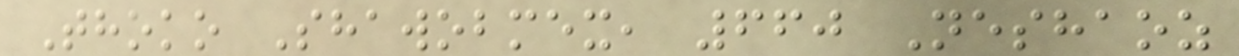Thoko Shawobmex, 660 Neshaoz
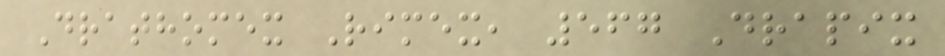Drathomex Rimex, 567 Drapix
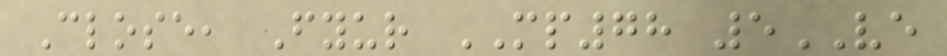Close, Fyur MP78 5VE
